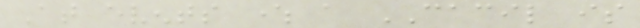At events where a CACIL is
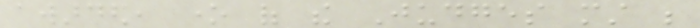awarded, one of the Judges must be
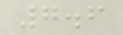7.6
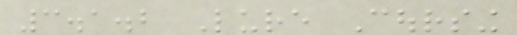3.1.2 Lure Coursing
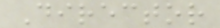Director
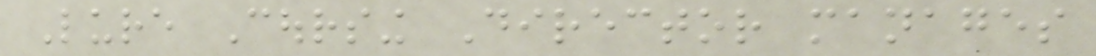Lure Coursing Director manages
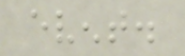event.
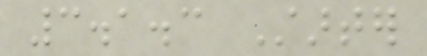3.1.3 Starter
